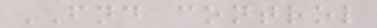FND control
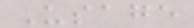Usage
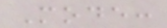Mode:
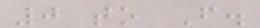0 to F.
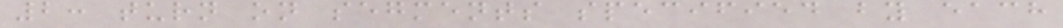2: turn on segments specified by each
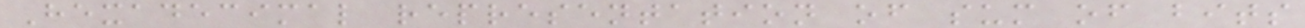Hexadecimal representation of sum of bits
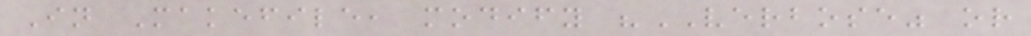In Makefile, modify "VERBOSE" or
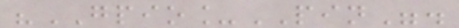"GPIO_PIN".
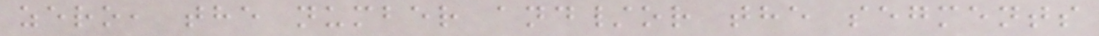zero, the number and/or the segments
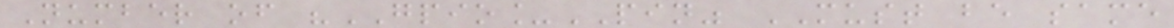Number of "GPIO_PIN" MUST be same
